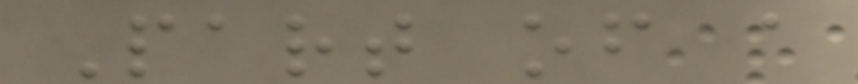Part of a
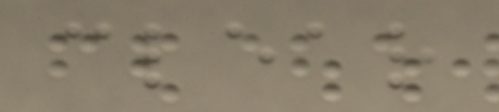clear
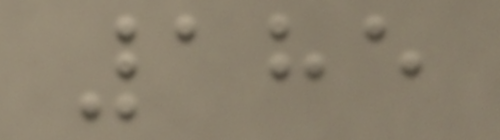185
